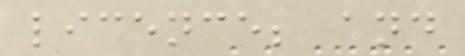licence; and
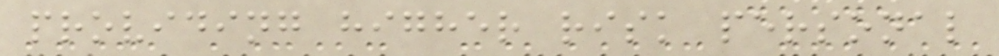providing higher risk personal
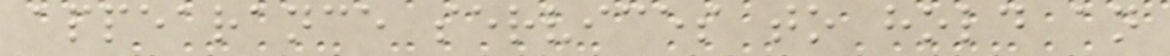appearance services to hold an
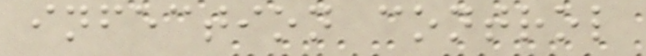infection control
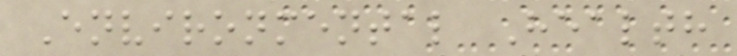Environmental Health
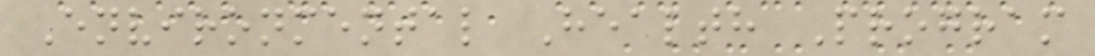Environmental Health Program
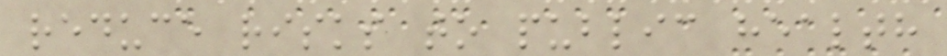reduce risks to public health
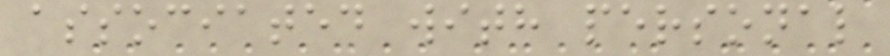associated with personal
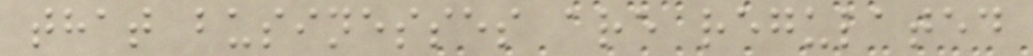that businesses are regulated
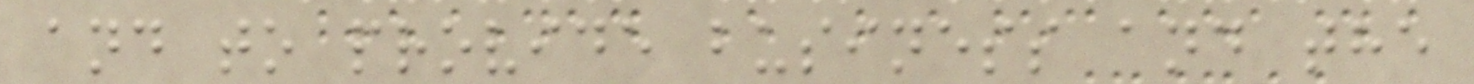and to provide business and the
